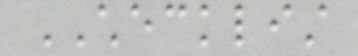CHECKLIST
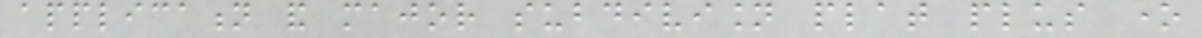application and major subdivision plat plus one
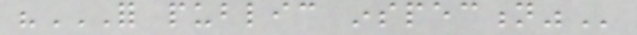"FOR PUBLIC INSPECTION"
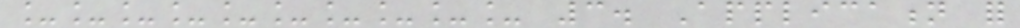__________ 3. Application for
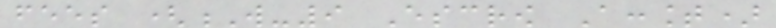fees (W-9 Escrow Account)
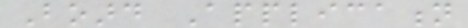Board Application
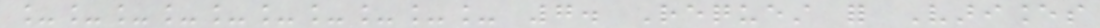__________ 7. Request for Variances
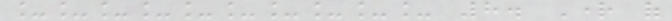__________ 8. Right of
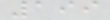199
